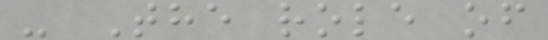- The role of
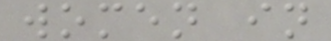women in
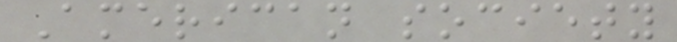American society
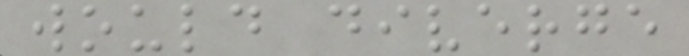would diverge
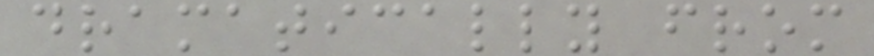dramatically from
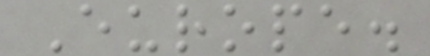Europe.
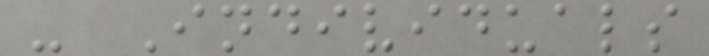- Individuals
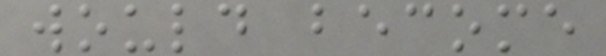would become
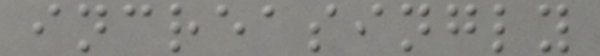increasingly
